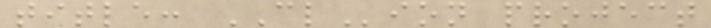title: CLion project
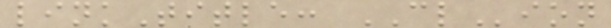linkTitle: CLion
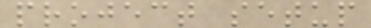project setup
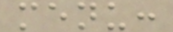menu:
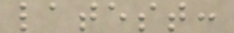latest:
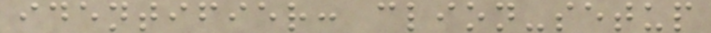identifier: clion-setup
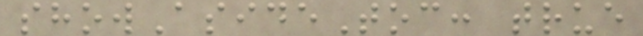showAsideToc: true
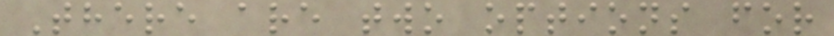There are two options for
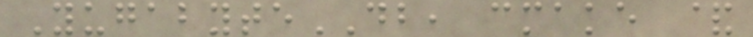YugabyteDB, cmake &
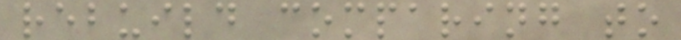rebuild comparing to
